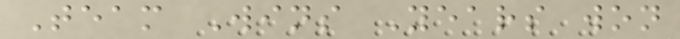Team Wins Years won
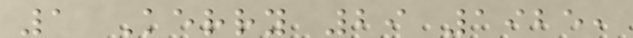1 Kerry 29 1925,
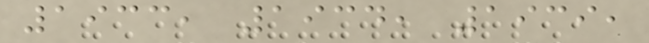1933, 1934, 1939,
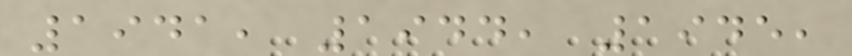1941, 1944, 1945,
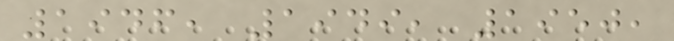1946, 1949, 1950,
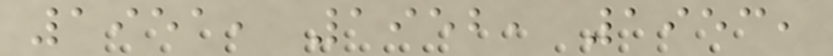1951, 1952, 1953,
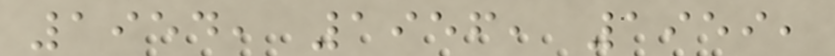1954, 1956, 1959,
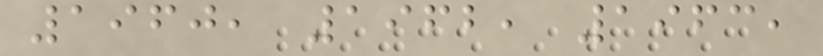1960, 1962, 1963,
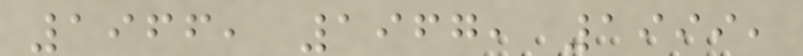1966, 1967, 1999,
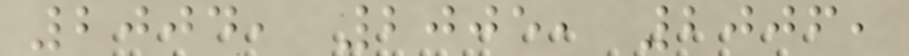2004, 2005, 2006,
